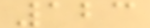123
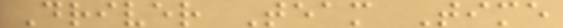Driver Team Time
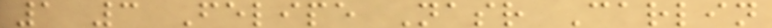1 3 Felipe Nasr Carlin
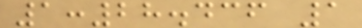1:28.436 1
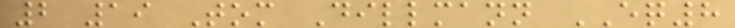2 19 Tom Dillmann EQ8
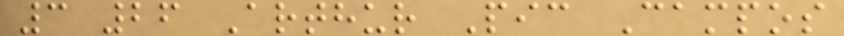3 26 Arthur Pic Campos
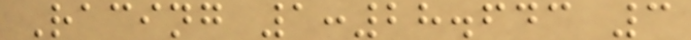Racing 1:28.643 3
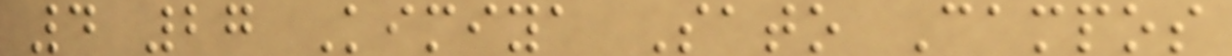4 27 Kimiya Sato Campos
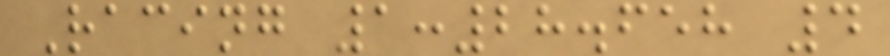Racing 1:28.658 4
